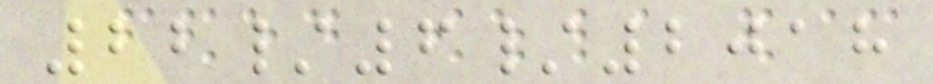22/6/2018
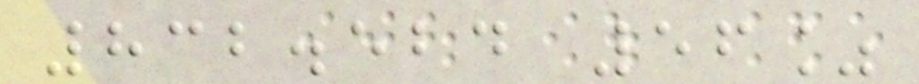832.524 56%
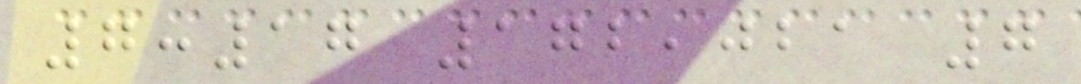7:17 172,021 7
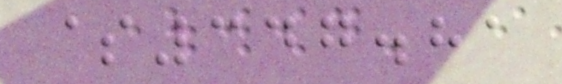$347.81
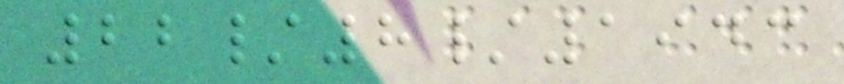22/8/1943
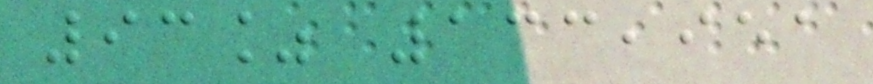93% 133,951
